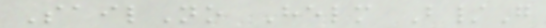SailNo Helm B/G
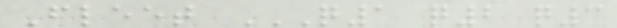Fleet Q1 Q2 Q3
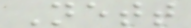Nett
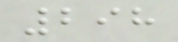298
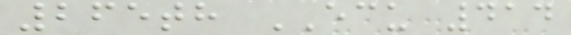265th ECU 414
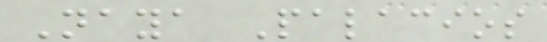Naya Palacios
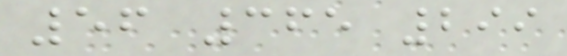56 365 299
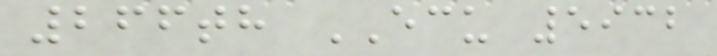266th ECU 5932
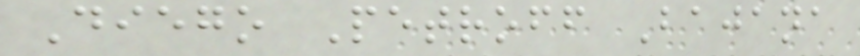Diego Petroff Bajana
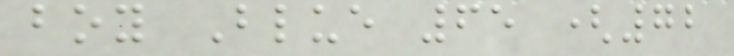boy Blue 65 (72
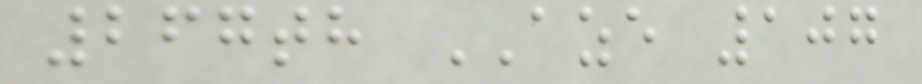267th AZE 107
